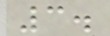3.
